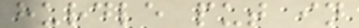hurdle put in
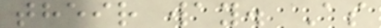their way. As
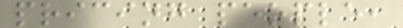pricing people,
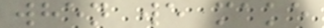when we make
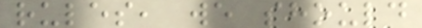rules, we should
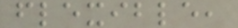flexible,
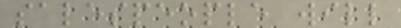salespeople will
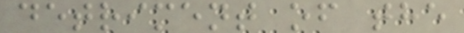detriment of the
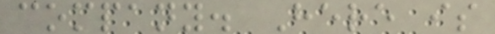company. Here is
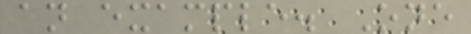an example. One
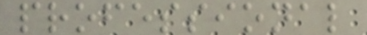professional
